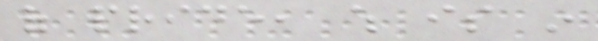of pride, which is in
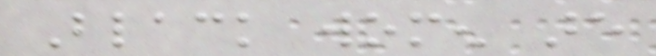Black women are
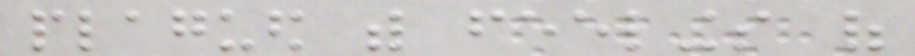plagued with feelings of
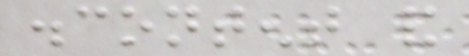discontent and
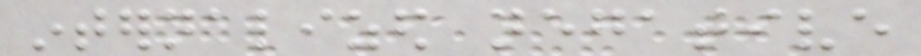internalized negative
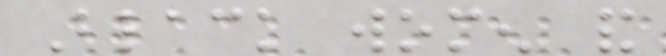Black women and
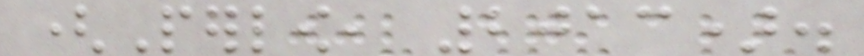(Perlow, 2013).
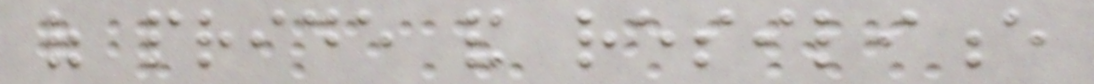of pride and resilience
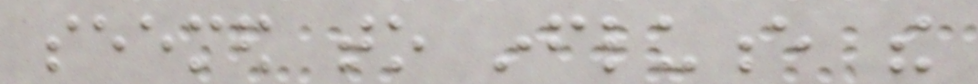seemed to influence the
